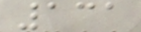131
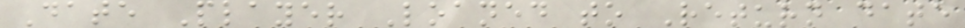Date Player Loaned to Return date
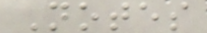Notes
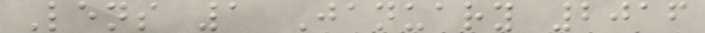Lens 1 January 2016
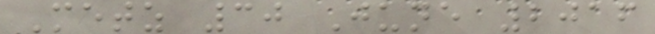Metz 30 June 2016
